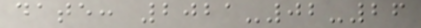date: 2021-02-26
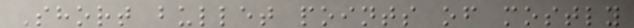Short bullet points of mostly
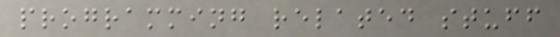programming related stuff
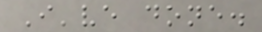I've done.
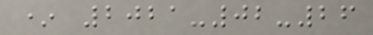* 2021-02-26
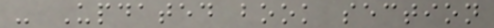- Updated book section
